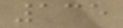135
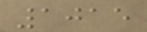1015
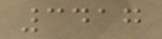3417
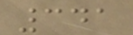341
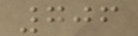706
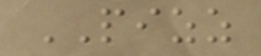PIZZ
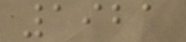1921
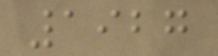1927
